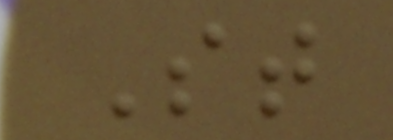St
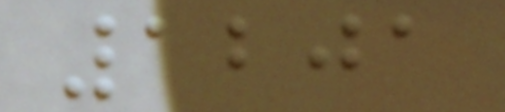1201
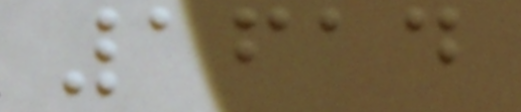1614
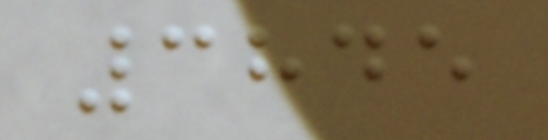3845
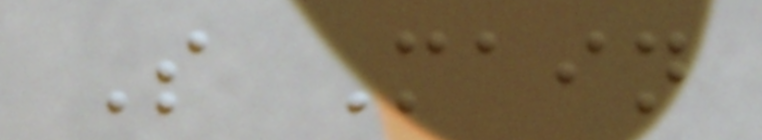S Main
